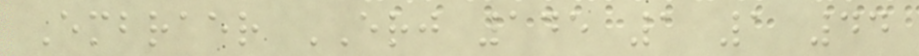Embraer ERJ 145 1 1 44
